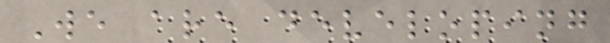We are developing
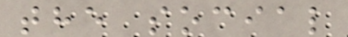the social
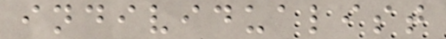individualist
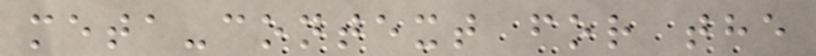meta-context for the
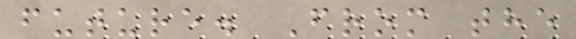future. From the
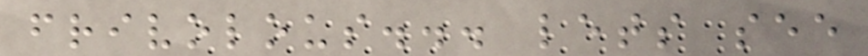frivolous... lets see
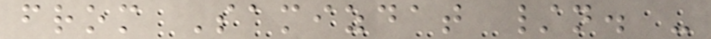from Samizdat /n. -
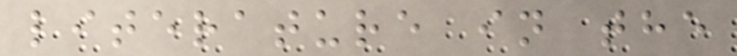literature in the
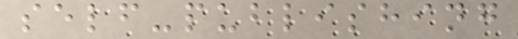self-publishing
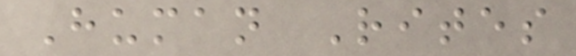Human Rites
